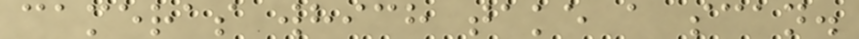cameras which take a scan.
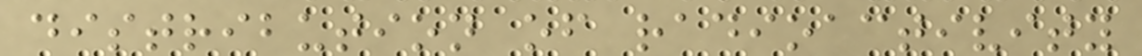distribution of radioactivity
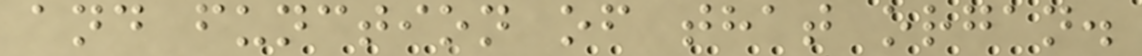and function of that organ.
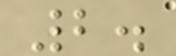2.
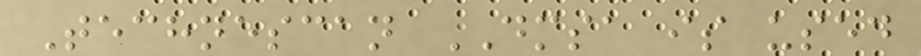Technescan DMSA is used
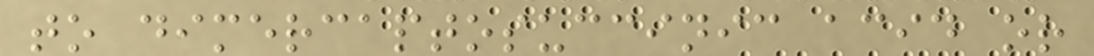to dimercaptosuccinic acid or
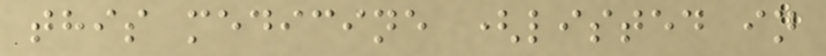this medicine (listed in
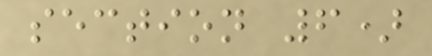section 6)
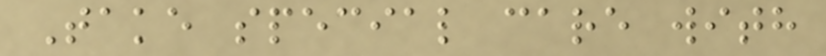Take special care with
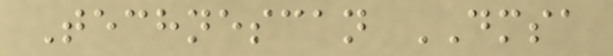Technescan DMSA
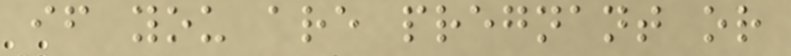if you are pregnant or
